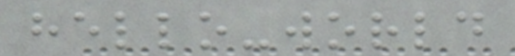hello-world
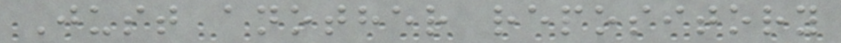Just another repository
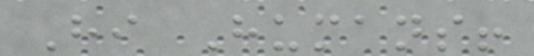Hi Humans!
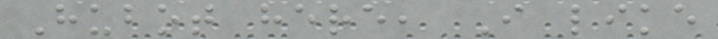Hubot here, I like
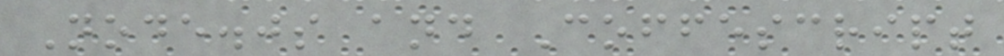Node.js and Coffescript
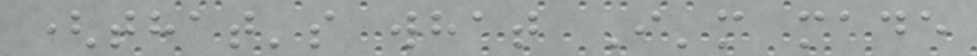(that's what I'm made
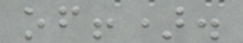of!).
